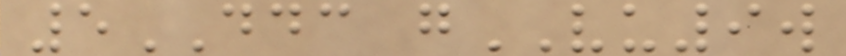5DDC gVU9w
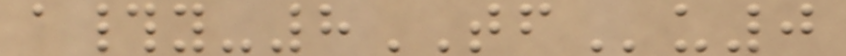a#y-8TFu0
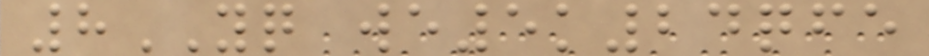8YQ we5k24qfe
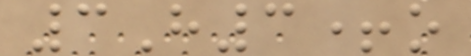3H3+o
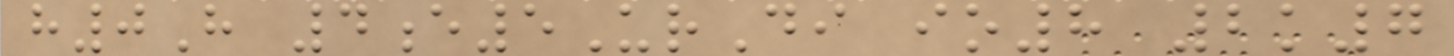h0H 4e5UrDi io8 2k7
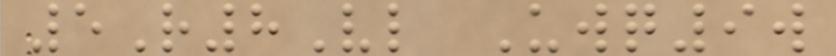5R8Vl Uwq9w
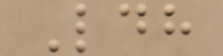Ldh
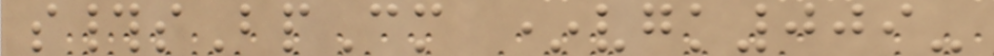s#sBpCm *vgk009-
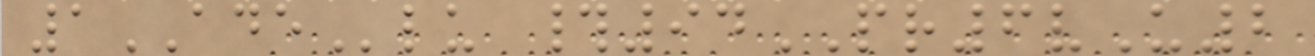1ADElu #94PR6vU2
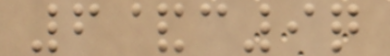6&c9q
